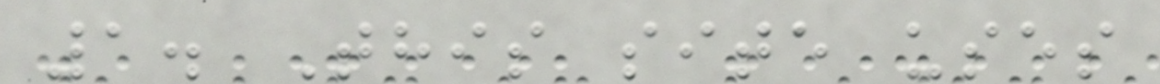1. This site uses
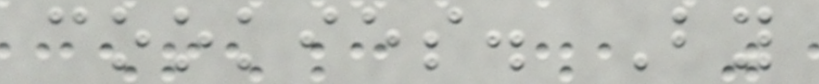cookies. By
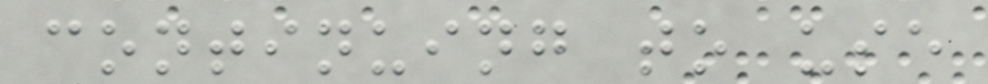continuing to use
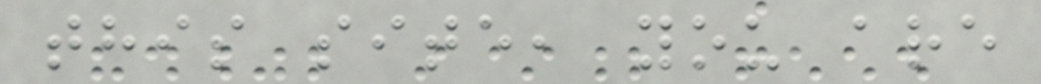this site, you are
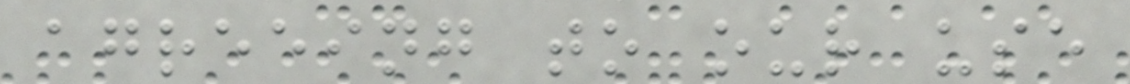agreeing to our use
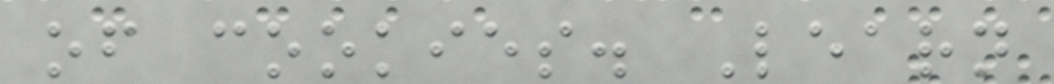of cookies. Learn
